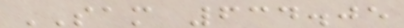SAM 634.05
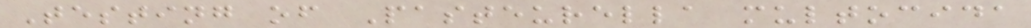Testing of Pasteurella multocida
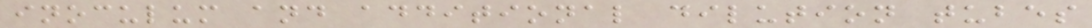inoculum and additional dilution tubes
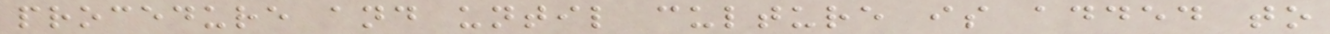procedure and until culture is added to
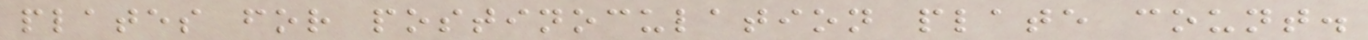plates for postinoculation plate count.
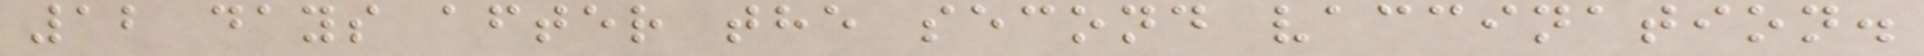12 days after the second vaccination.
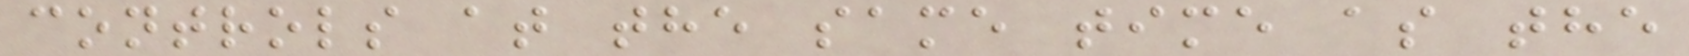controls at the same time as the
